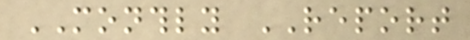MONTHLY REPORT
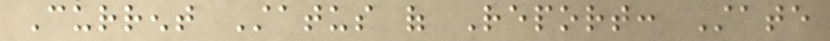Current Status of Report: State
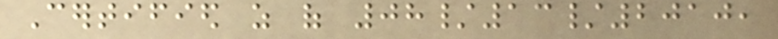Certified as of 08/13/2010,
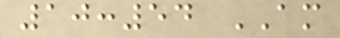10:54 AM
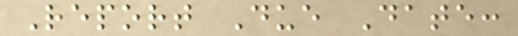Report Due Date:
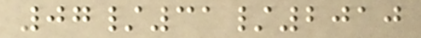07/31/2010
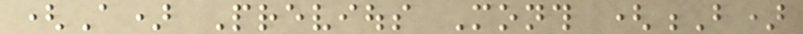(A) Previous Month (B)
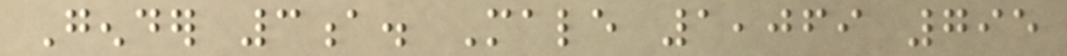Gender 3a. Male 1,069 795
